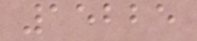15225
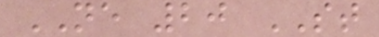NE 20 ST
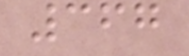367
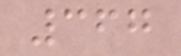367
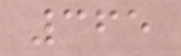365
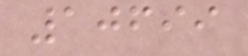10699
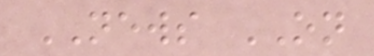NEWS ON
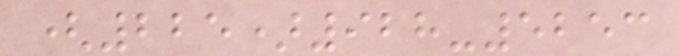(225)928-5253
